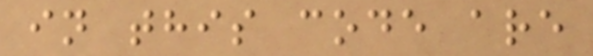in this code are
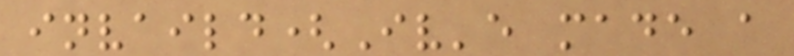invaild(Iv'e made a
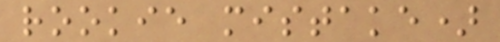rookie mistake)
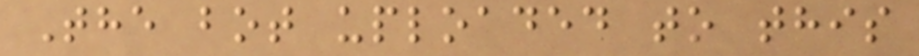The bot uploaded to this
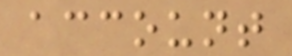account
